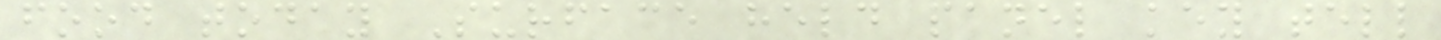food today Surface held panel key tell
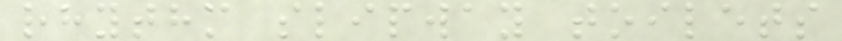rhythm slipway toilets
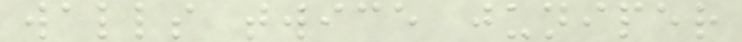walls twice juniper
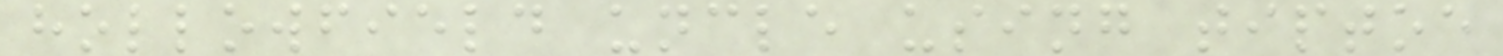hollowfield uncle using tiptoe
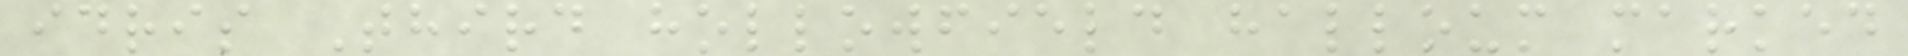idris Third hollowfield halloum marked
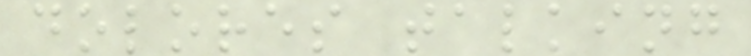dolores talking
